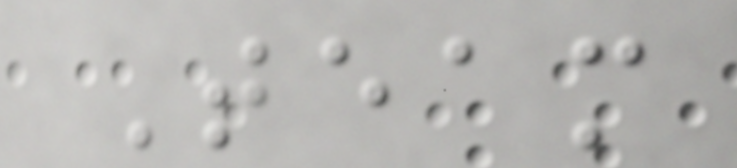Team
